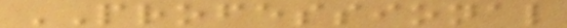PROFESSIONAL
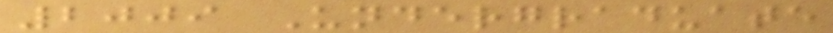2009 Undergraduate
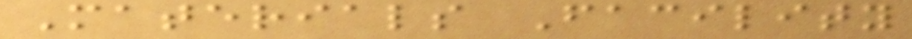Materials Facility
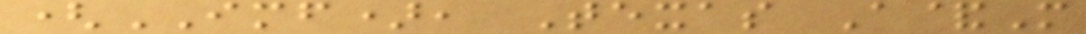(IMF), Texas A&M
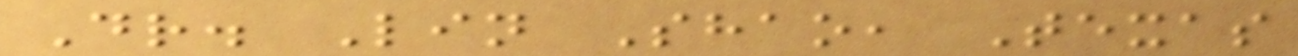Dr. Lin Shao, Texas
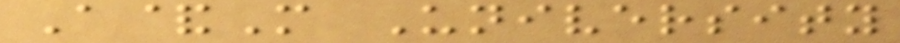A&M University
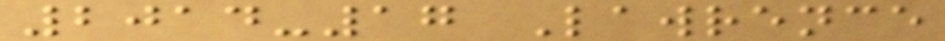2014-17 Lawrence
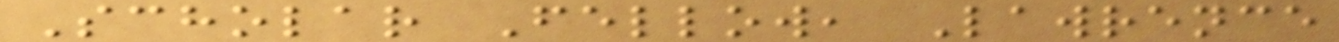Scholar Fellow, Lawrence
